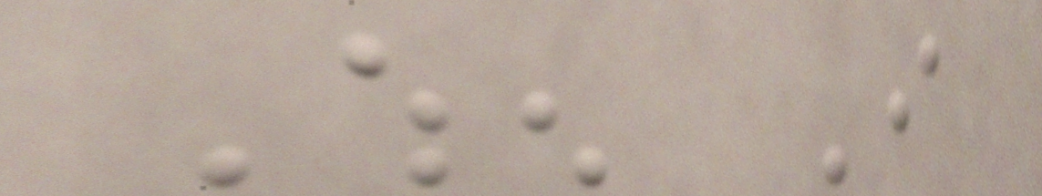When I
